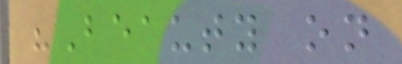"Beauty on
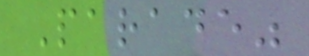Parade"
